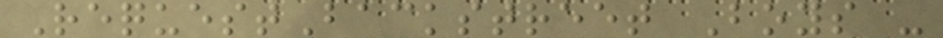RequestBackstreet Boys -
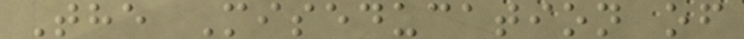The Miseducation of
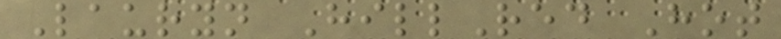Lauryn HillRed Hot
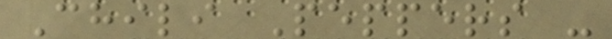Chili Peppers -
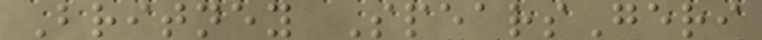Britney SpearsGeri
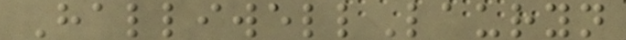HalliwellLauryn
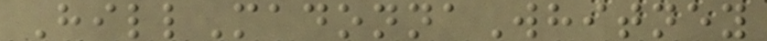HillMadonnaWhitney
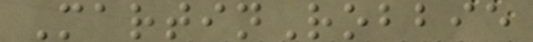MartinRobbie
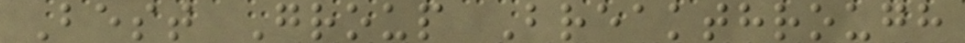Best Group Breakthrough
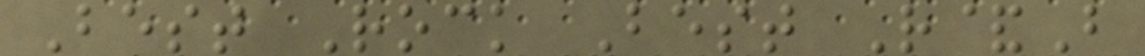Best Rock Best R&B
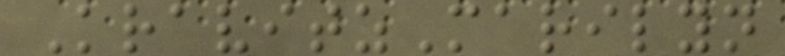KravitzMarilyn
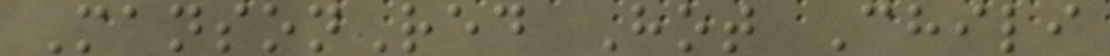MansonRed Hot Chili
